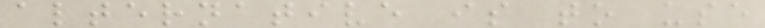alternative is to use
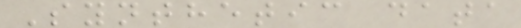Synthetic data
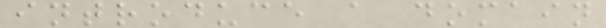introduce a domain
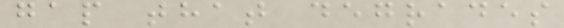gap that degrades
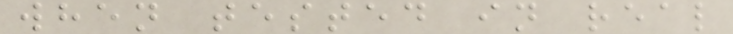when tested in real
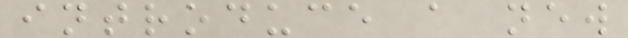introduce a new
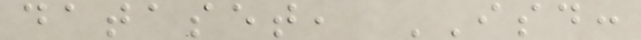dataset, ISD:
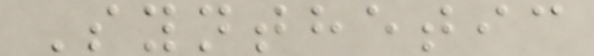Synthetic
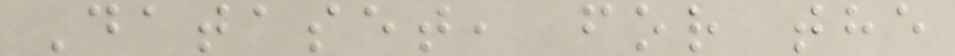Dataset, for the
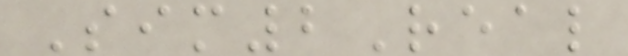Sim2Real
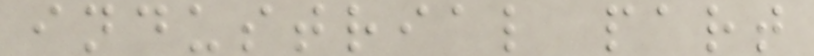industrial part
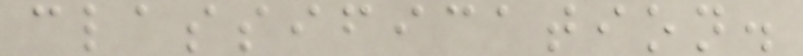classification.
